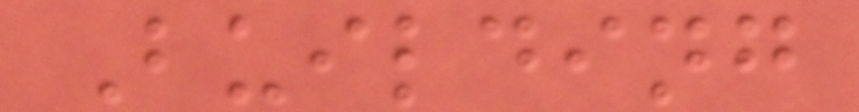Building
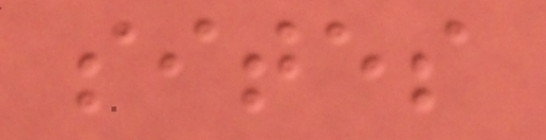sites
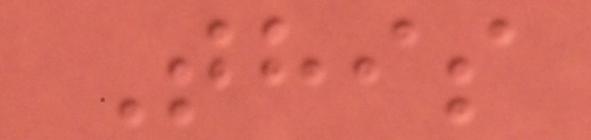This
